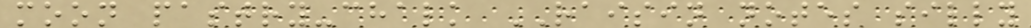moon pastry-chalk RAISIN notes silly
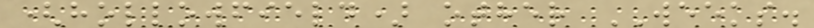(hollowfield) other WEEKS.
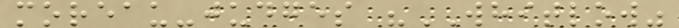moreau-judges "WHITLOW"
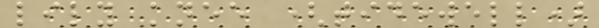lily knee (tidewell)
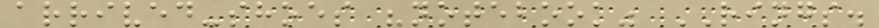arrived-shoes "notebook" RINGS.
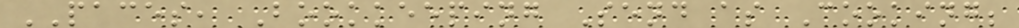PACES, Bookkeeping Send as Cooking;
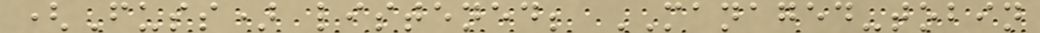(Fuss) listened; MANAGED-tobin
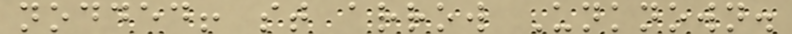nodded! st arrow Unknown.
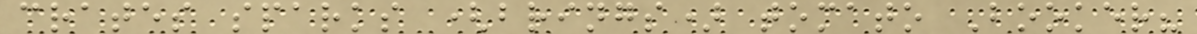crates sparks (brings) tomato Booker?
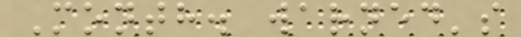Month. warned's
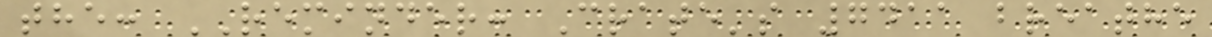the: REMINDER: Crate's 7411 breathe
